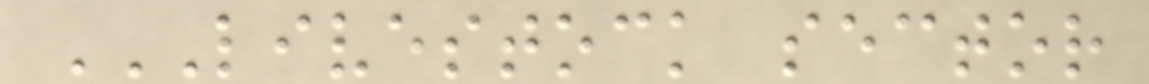LIVESTOCK SECTOR
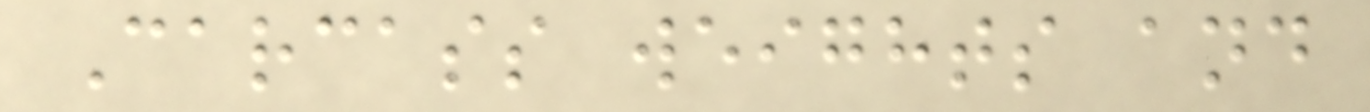Carcass weights and
